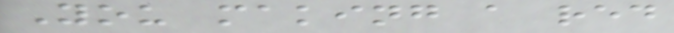You making a red
